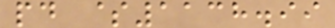pd $1138.99
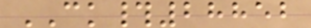CK#28852
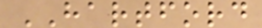HARTFORD
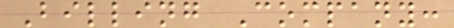Billing Company:
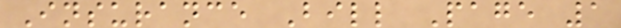Insurance Bill Page 1
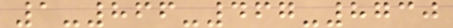1-866-467-8730
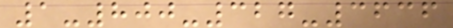1-800-327-3636
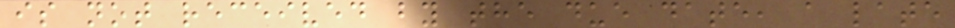is not received by the due date, a late
